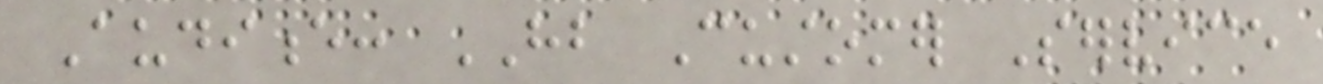Audience: HB Customer Service
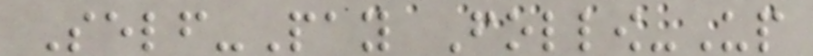Self-Pay Follow-Up
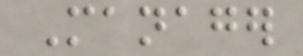Manager
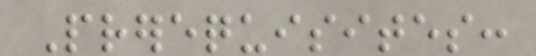Prerequisites:
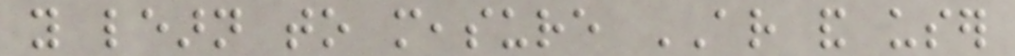you learn to measure AR and user
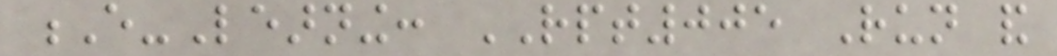E-Learning: RPT005 Run and
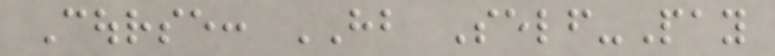Course: HB Self-Pay
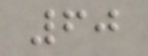60
